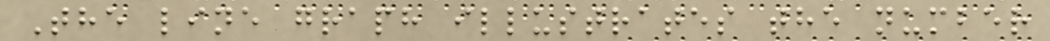The line graph illustrates the number
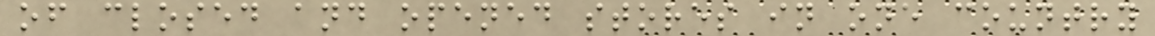of closed and opened stores in one country
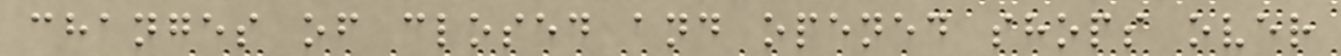changes of closed and opened shops over
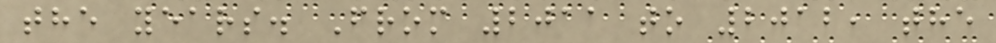the years. From 2011 to 2012, the
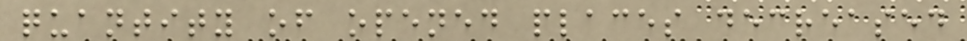quantity of opened places decreased
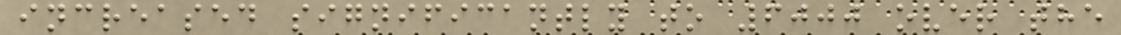increased significantly to 6000 over the
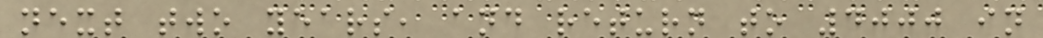next two years, and return to 4000 in
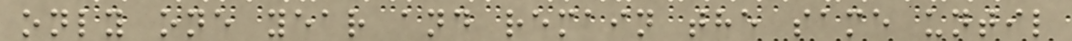only one year and remain the same until
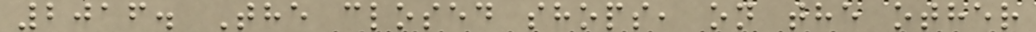2016. The closed shops, on the other
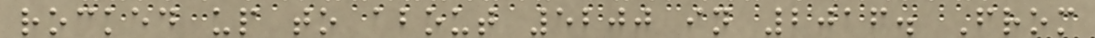rocked up to about 5200 in 2016. From
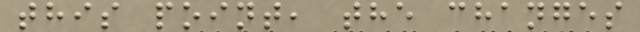this point, the changes
